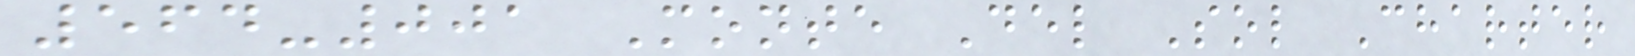564-001 Monte Del Sol Charter
